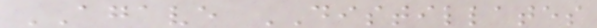AGAVE DISTILLATES
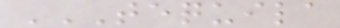TEQUILA
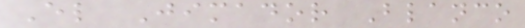El Jimador Blanco
